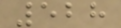528
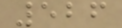526
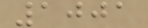1001
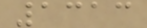1313
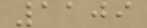1109
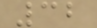32
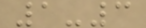1-3
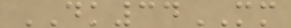DK34MM
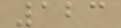123
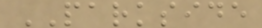PARKSIDE
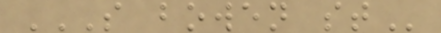S BOWEN ST
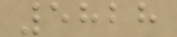5828
